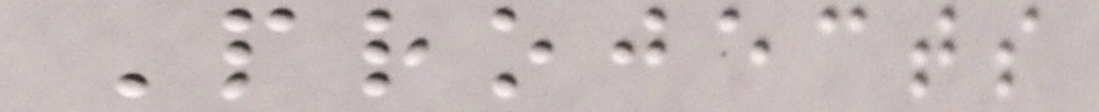Projects
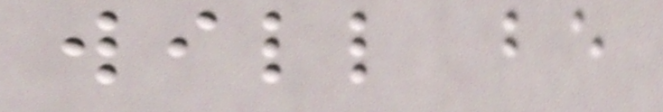will be
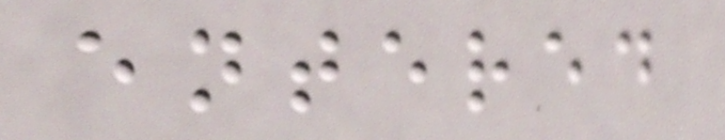entered
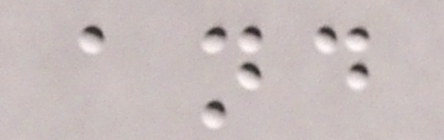and
